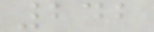242
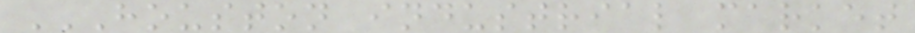HOUSTON INDUSTRIAL MARKET
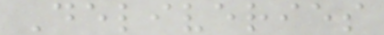Deliveries
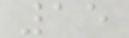15
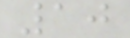10
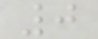0
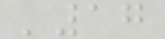'17
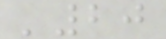'20
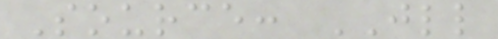Source: JLL
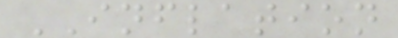INFLATION
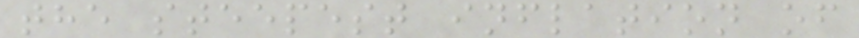the steepest inflation of
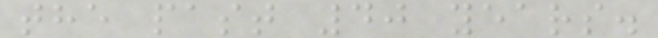the past 40 years.
